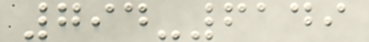794-6149
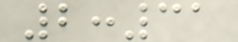2:31
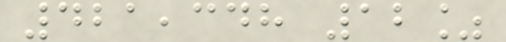421,348 12%
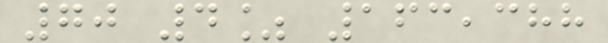70 4% 163,388
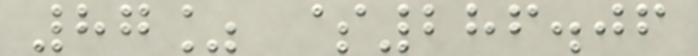87% $286.06
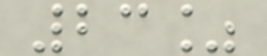23%
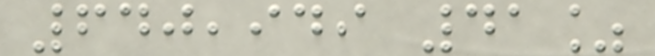640,949 41%
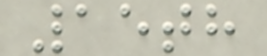15th
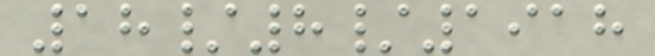18/8/1918
